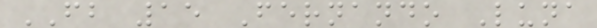FB 15 Fernando Luna
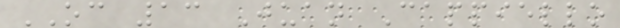OC 13 Juan Cappiello
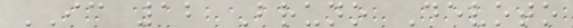IC 12 Bruno Devoto
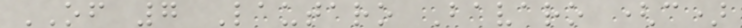OF 7 Lautaro Bavaro (c)
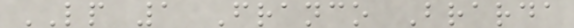LP 1 Franco Brarda
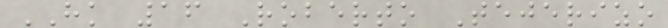HK 16 Roberto Tejerizo
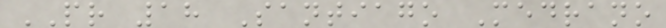PR 18 Santiago Medrano
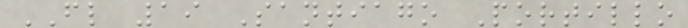FL 19 Santiago Portillo
